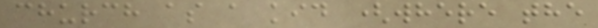church as a kid (where the
